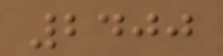2400
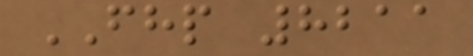FHP 8211
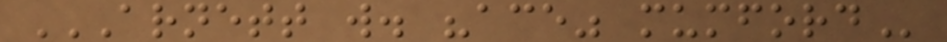ARNETT W. "ACE" MUMFORD
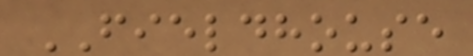FIELDHOUSE
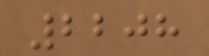2208
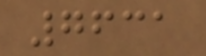7631
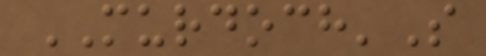MURDOCH'S
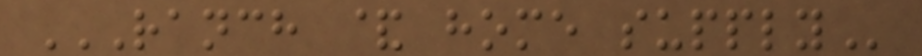RANCH & HOME SUPPLY
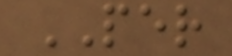PER
